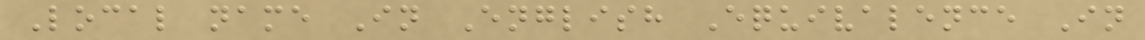Local name In English Equivalence In
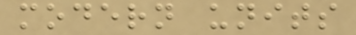modern units
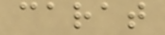carat
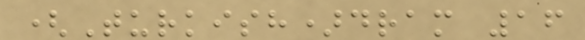(Turkish)dram 16
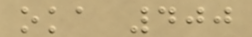oka 400
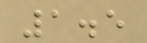1.5
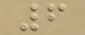6
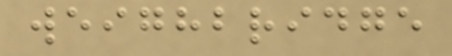weighbridge
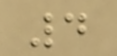4
